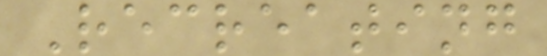Recreating
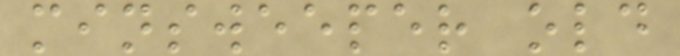minsweeper old
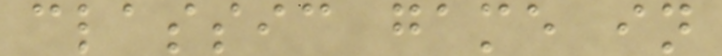classic game in
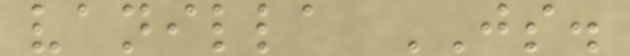vanilla JS.
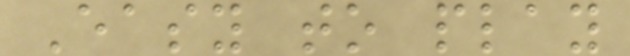Easy to play
